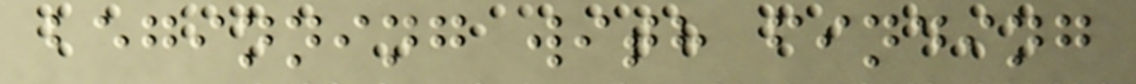beginning with finding
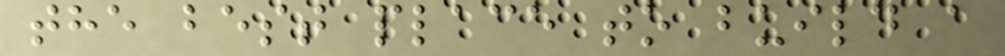the best place to build a
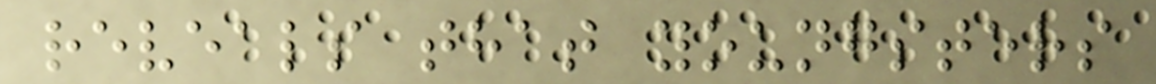reveals that youngsters
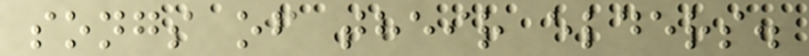songs of their elders.
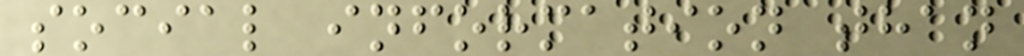social information than
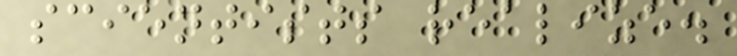scientists realize.
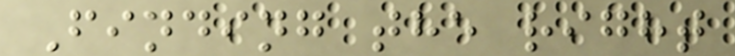Finding the right
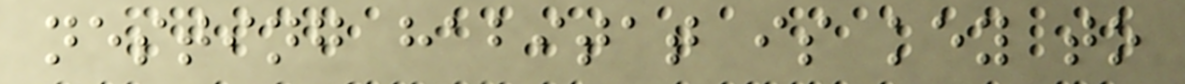nesting habitat is key to
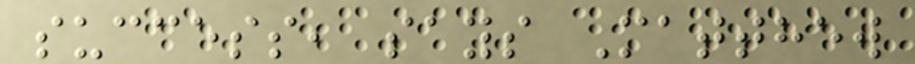success, says Matthew
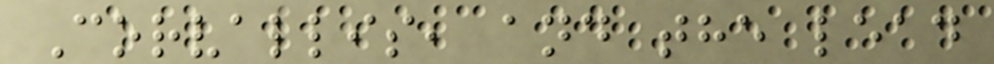Corvallis, and the lead
